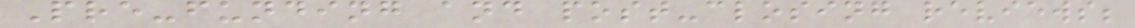Pre-funding and post-closing reviews;
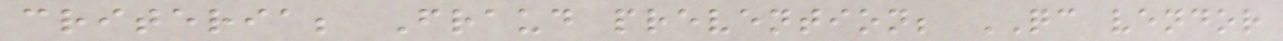criteria; Fraud prevention; QC vendor
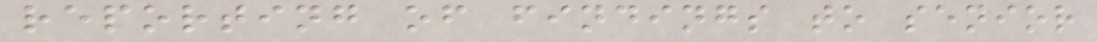reporting of findings to senior
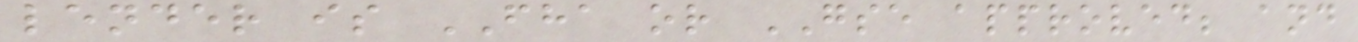lender is FHA or GSE approved; and
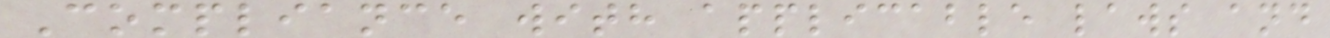Compliance with applicable laws and
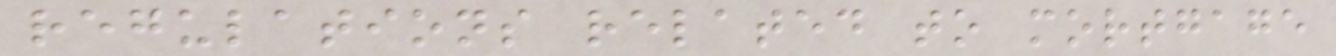regulations related to mortgage
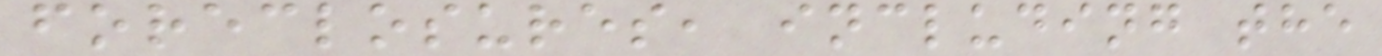foreclosures, including the
